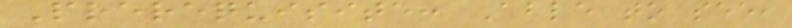Prerequisite: Able to see,
